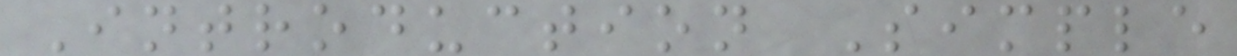Introduction Simple
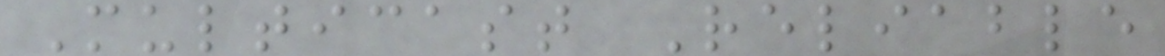Multicast Reliable
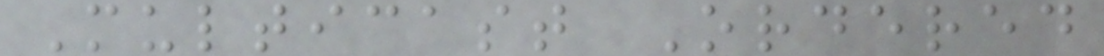Multicast Ordered
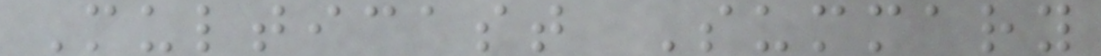Multicast Summary
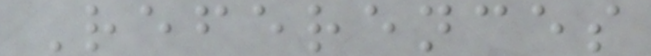References
